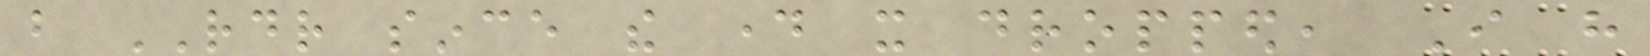but RDR since the day it dropped, I have
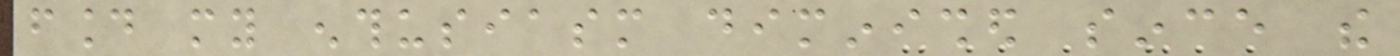found my enthusiasm diminished since the
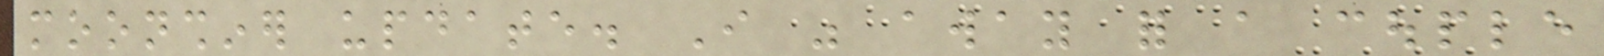moonshiner update. I was away for a couple
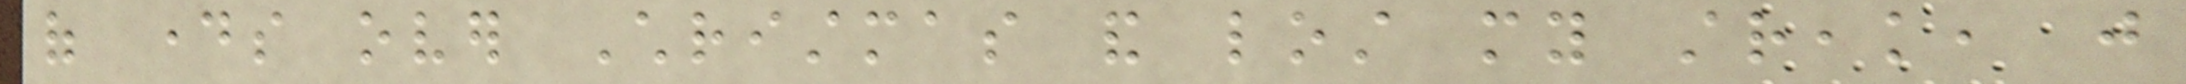of days over Christmas and lost my streak, just
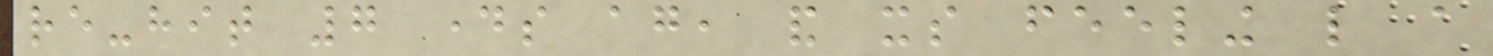re-hit 7 days again, and its feeling like a
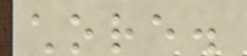chore.
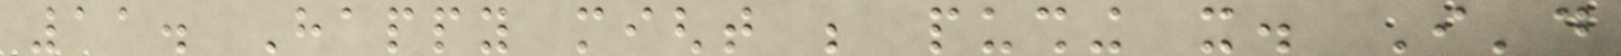11. Happy might be pushing it. I'd
